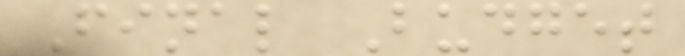Final Budget
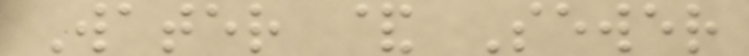Water & Sewer
